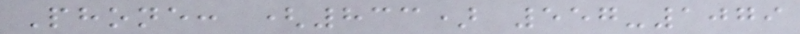Phone: (833) 557-1079
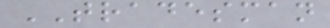TRADESMAN
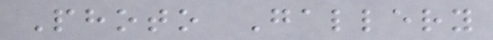Photo Gallery
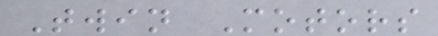Twin Motors
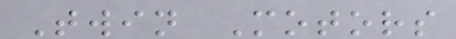Twin Motors
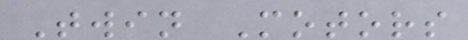Twin Motors
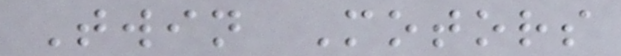Twin Motors
